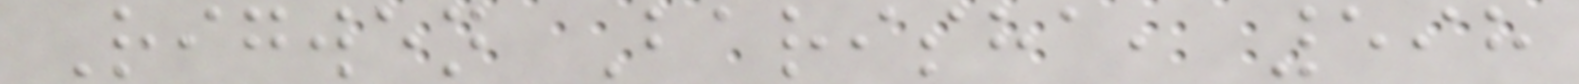Rigwen Barisha, 598
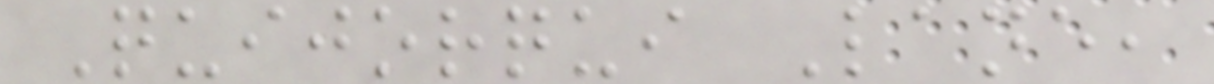Quijorqui Lane,
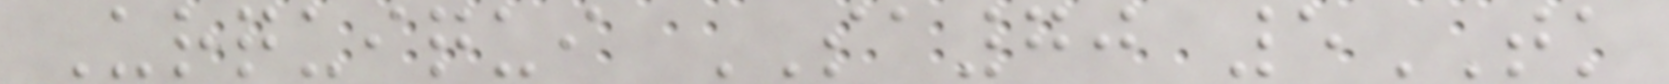Urquiqui SA70 5TK
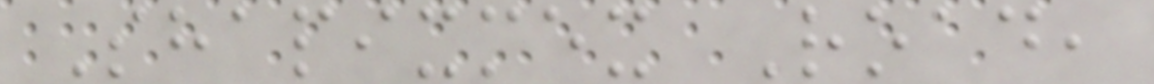Shapixmex Road,
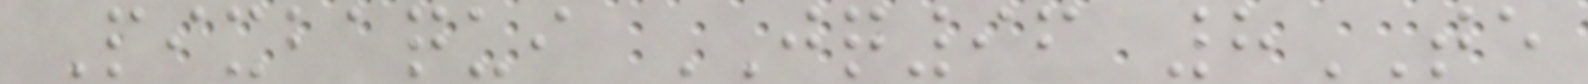Pixbaqui JQ96 8TE
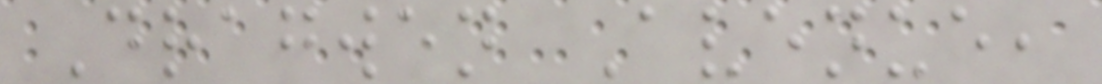Dragwen Avenue,
